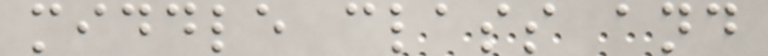middle class and
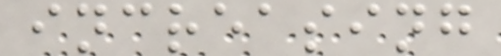increasing
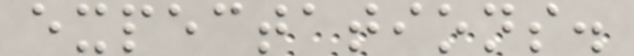expectations.
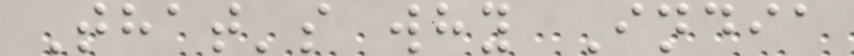That's why India
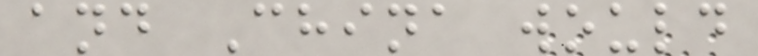and China would
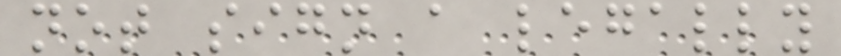not sign a legally
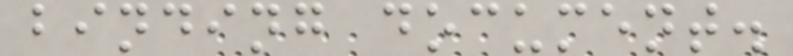binding document.
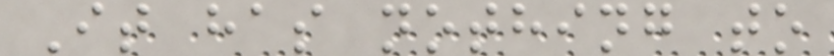It has nothing to
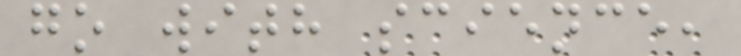go with science,
